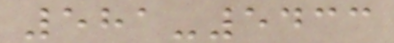581-5433
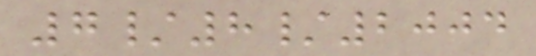7/8/2004
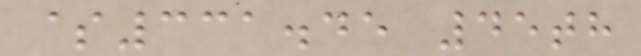$331.45 45th
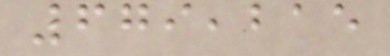679,215
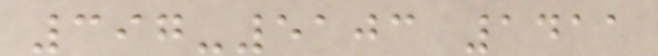397-5103 1411
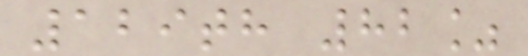129th 82%
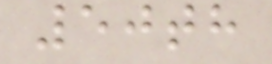50th
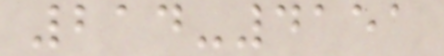214-4151
